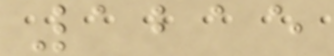1215
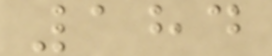184
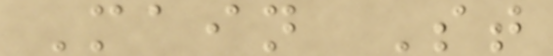Main St
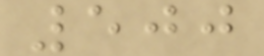500
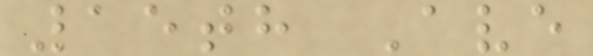15th Ave
